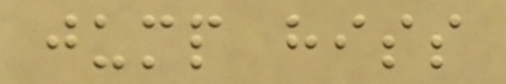jump hiss
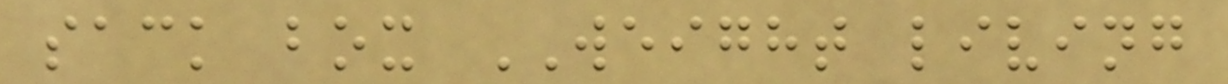sack box WEIGHT living
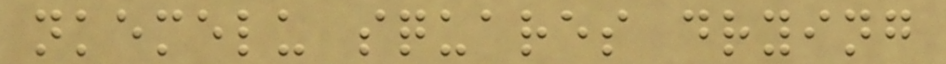nkemelu squares drying
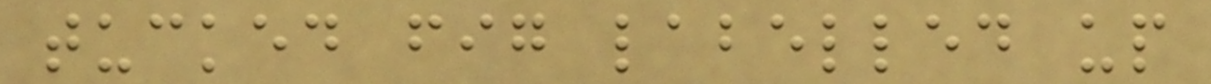tucked fig labelled up
